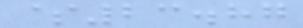$23.87
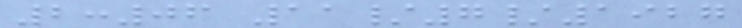2:06 11/7/1927
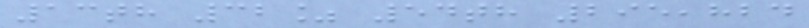13th 32% 54th 295,824
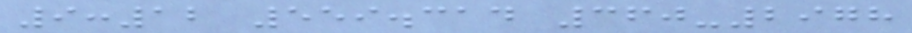9:12 559.314 360-2978
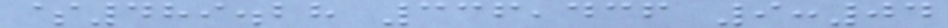$489.28 336,436 9:04
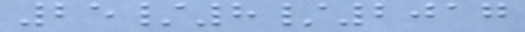25/8/2017
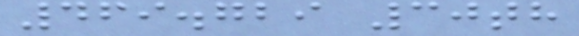469.729 30th
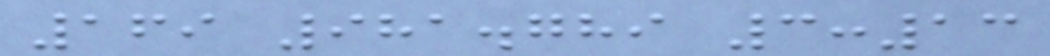169 981.789 3:13
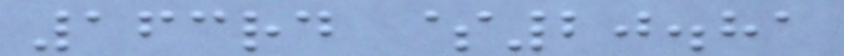163rd $20.81
